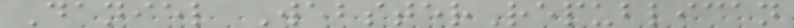Daniel WebsterRepublican
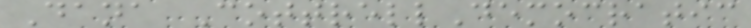Dana CottrellDemocratic
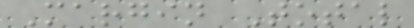Margin Total
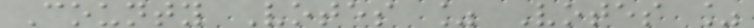County Votes % Votes %
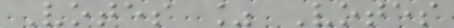Votes % Votes
